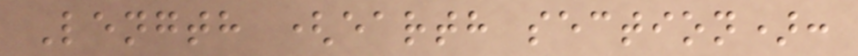Length (earth section):
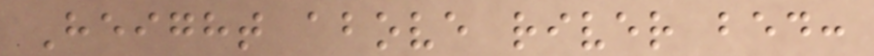Height above river bed:
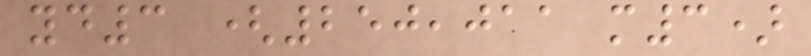yd3 (250,011 m3)
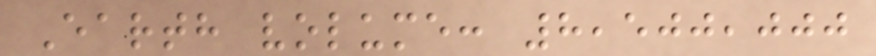Earth volume: 8,500,000
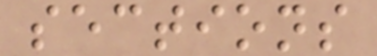sections
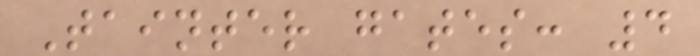Tainter gates: 4
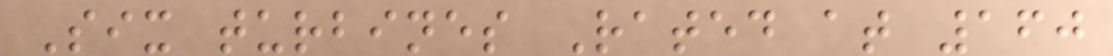Six turbines Rated at 160
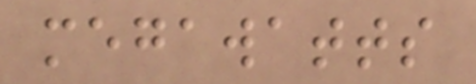megawatts
